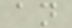an
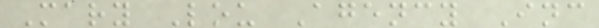Mary Lou Agency Inc
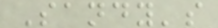Sandy's
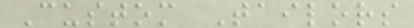Custom Tailors
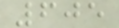605
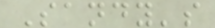Sandy's
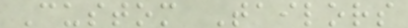Custom Tailors
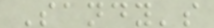Sandy's
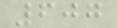607
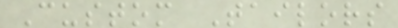Custom Tailors
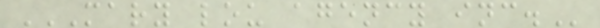MARY LOU AGENCY INC.
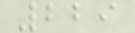229
